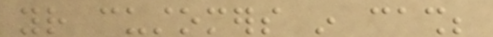your customers in cash;
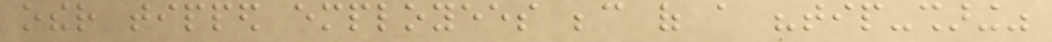other tipped employees because of a "tip-sharing"
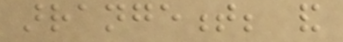arrangement; and
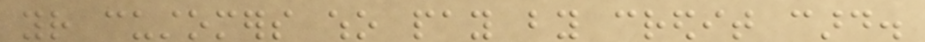your customers who pay by credit card.
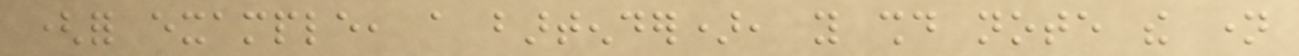(for example, a bartender), you should note the name
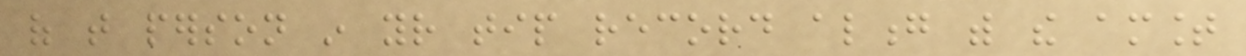of that person in your tip record along with the amount
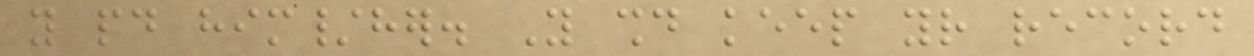you paid him/her. You should keep your record
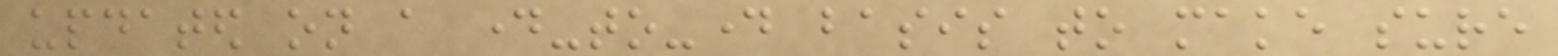updated on a day-to-day basis to make sure
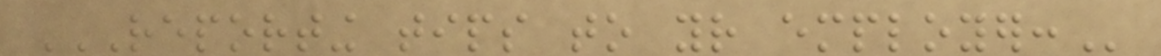REPORTING TIPS TO YOUR EMPLOYER:
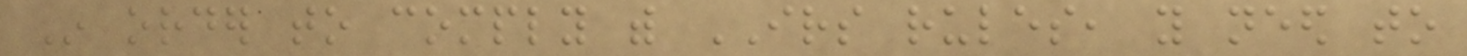In order to comply with IRS rules, you need to
